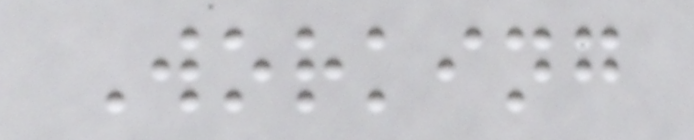Working
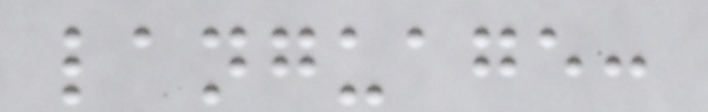language:
